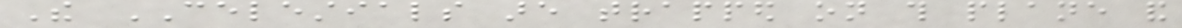The CELESTIALS are trapped on this plane and
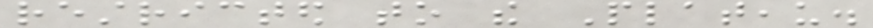restricted to the Plateau.
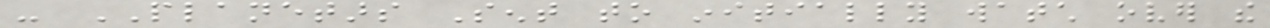- PLANETARS Sent to initially watch over the
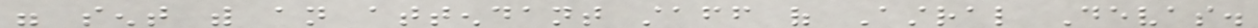were sent with an attendant staff of Astral Devas.
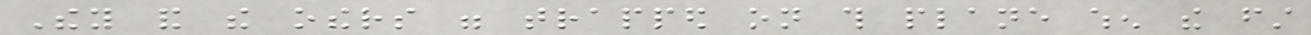They and the others were trapped on this plane when the first
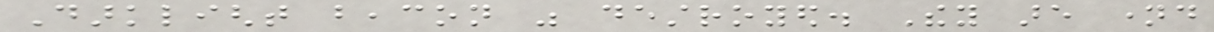Darklight beacon was destroyed. They are named
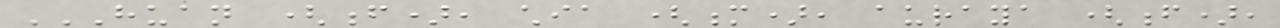HUAN (F), CHIA (M), AURAYA (F),
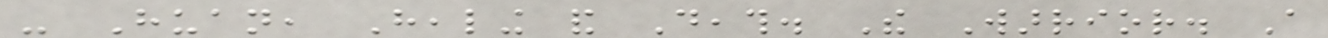- Huan, Healing and Death. The Warrior. A
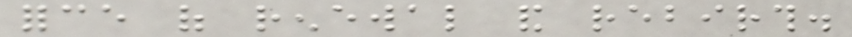force of renewal and rebirth.
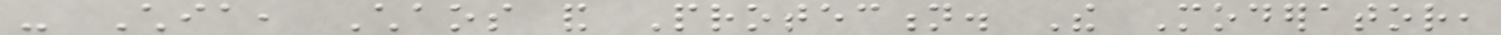- Chia, Chaos and Protection. The Moderator,
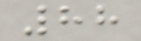88
